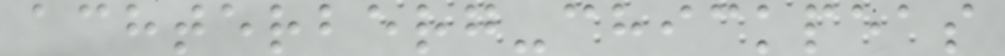achterberg-chickpeas
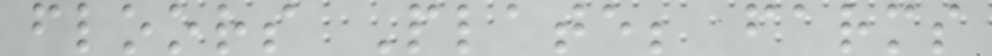floors Plate; farms
